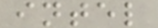intel
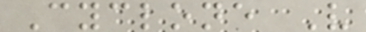Cyclone V
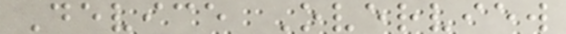Device Overview
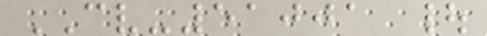CV-51001 |
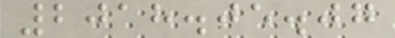2018.05.07
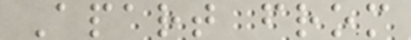Apart from
